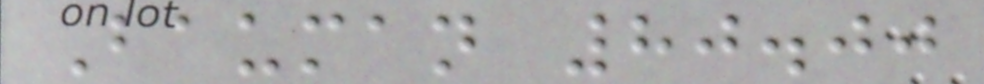Bauman 80.00
